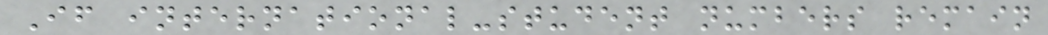If international-student numbers remain
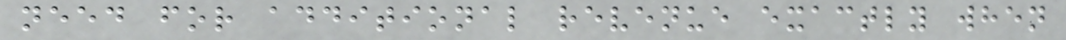need for additional revenue exactly when
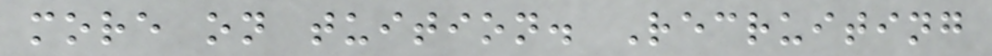more on tuition. Recruiting
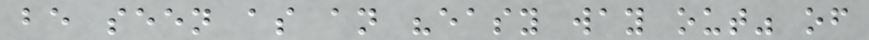be seen as an "easy way out" of
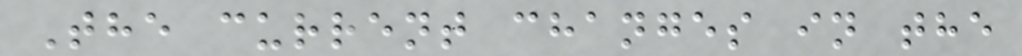The current changes in the
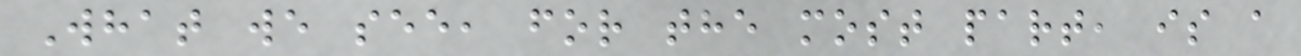What we see, for the most part, is a
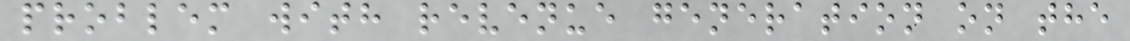problem with revenue generation on the
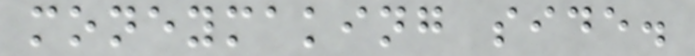moneymaking side.
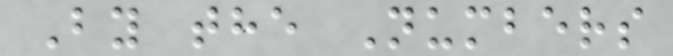By the Numbers
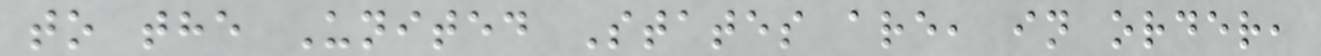to the United States are, in order,
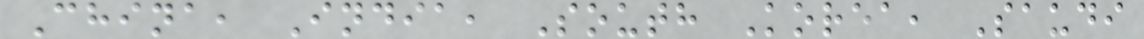China, India, South Korea, Saudi
